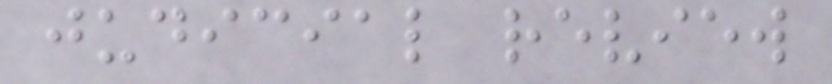judicial review
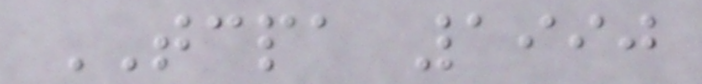TCPA 1990
